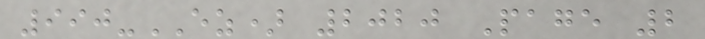990-EZ) 2020 Page 2
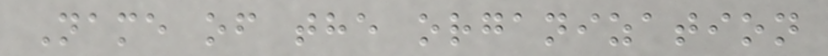Name of the organization
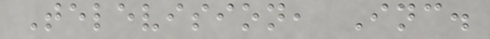Television, Inc.
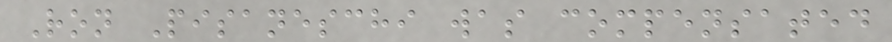Ron Pisaneschi was compensated
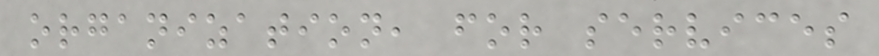organization, for services
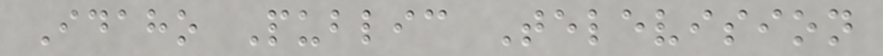Idaho Public Television
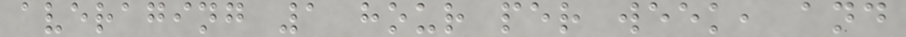averaging 1 hour per week, and
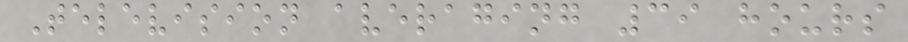Television averaging 39 hours
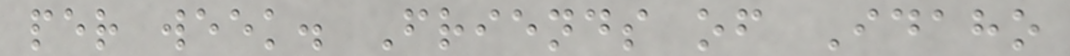per week. Friends of Idaho
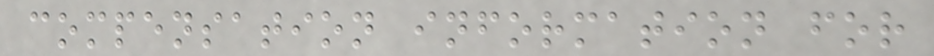compensation information for
